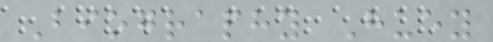Biography Huey
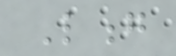Long
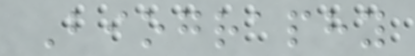Biography
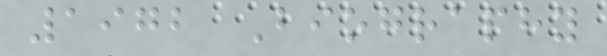1972 Biography
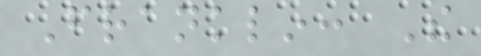Franklin: The
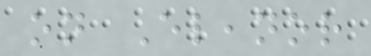on Eleanor
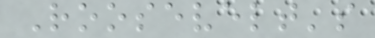Roosevelt's
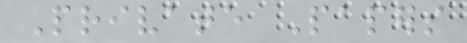Private Papers
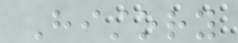History
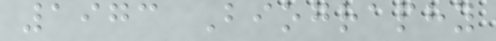1973 Biography
